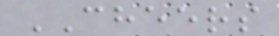CHEERS
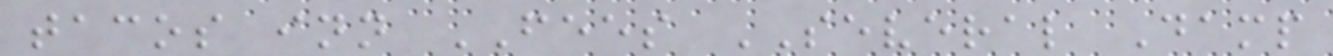tacos inn FEES SEVERAL Damp
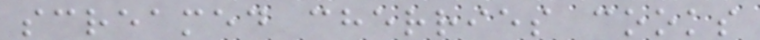screamed cherries cooks
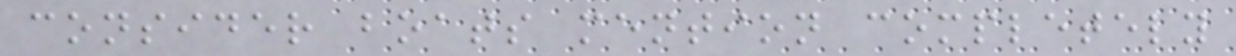consider boats mention completely
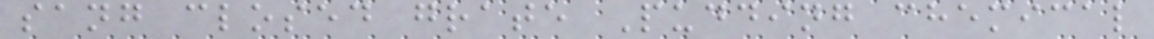sang closed grate Pudding chemical
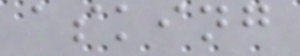asking
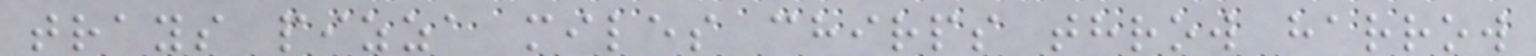trays pizza miles chirps throw harrow
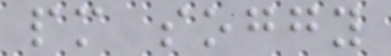pm soggy
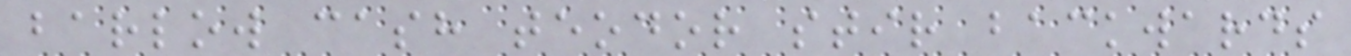barlow cash teodor stir backwards
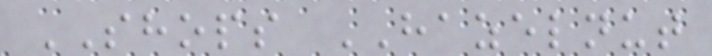SHOPS HAZELNUT
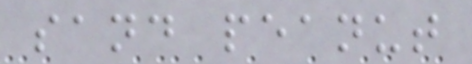sand peanut
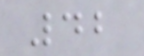42
